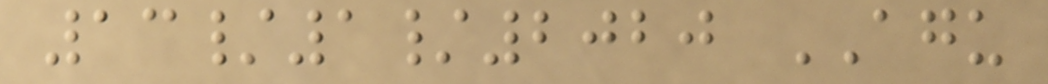13/1/2020 AGU
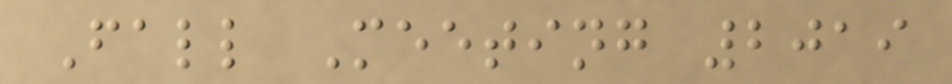Fall Meeting 2019
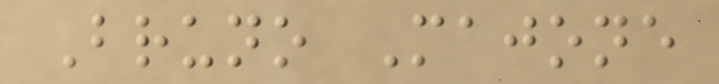Bruno Majone
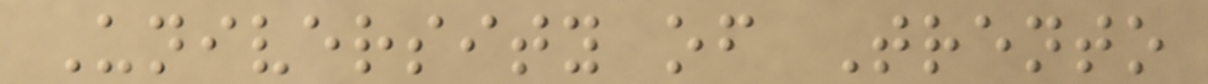University of Trento
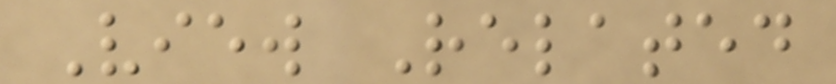View Related
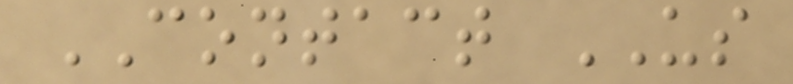CONTACT US
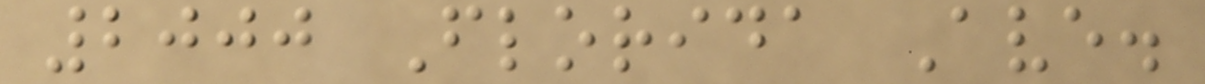2000 Florida Ave.
